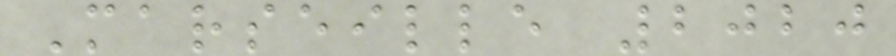Marseille 2020
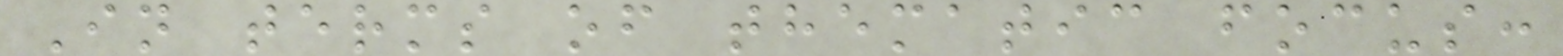In terms of thematic focus:
